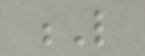L
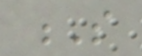S
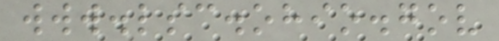www.lsc.ohio.gov
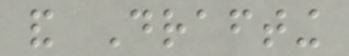and Drafting
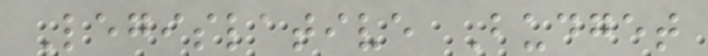Legislative Budget
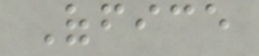Office
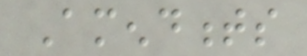Amendments
